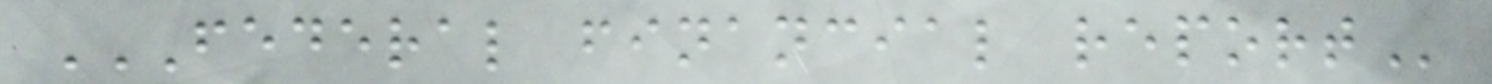FEDERAL FINANCIAL REPORT
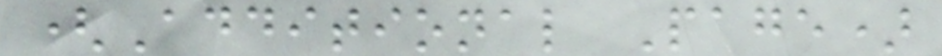(Additional Page)
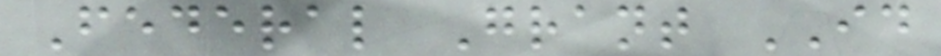Federal Grant ID
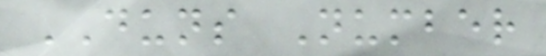DUNS Number
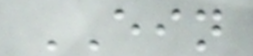EIN
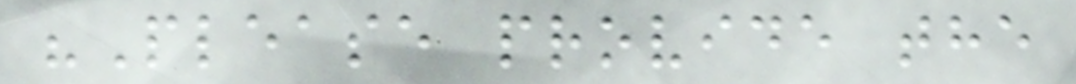"Please provide the
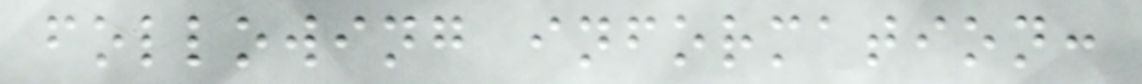following information:
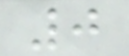0
